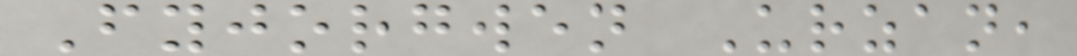Fyjorgwen Urzan,
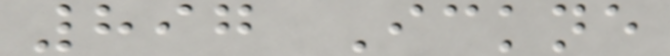897 Ickne
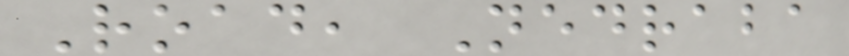Road, Nedraba
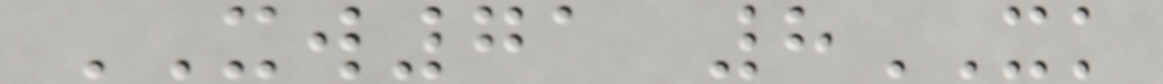XW71 8XK
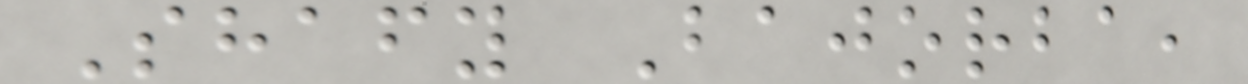Shafy Bajorba,
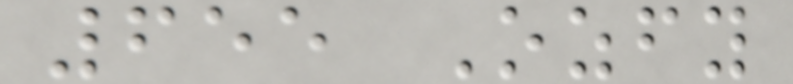655 Ozfy
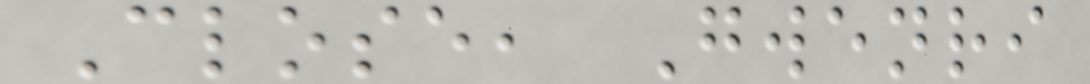Close, Gwenri
